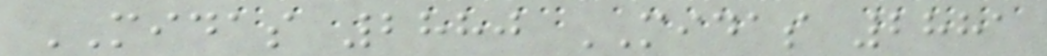MIDAS 2880 MIDAS 2881
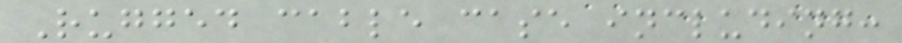Rugged cable case including:
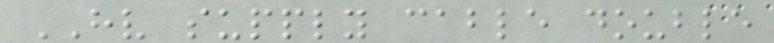HV supply cable double
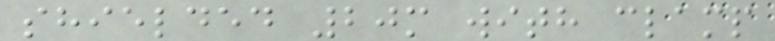shielded 20m with clamp
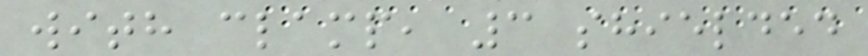with clamp, 3 shielded
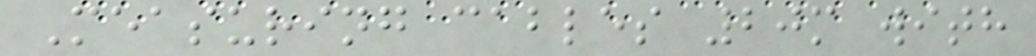Measuring cables 20m with
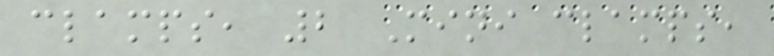clamps, 2 Mini clamps,
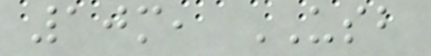10m, USB
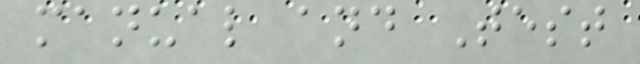manual and Test
